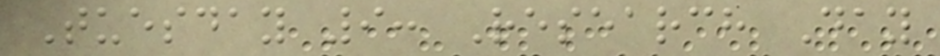Tuesday 9: Research Day
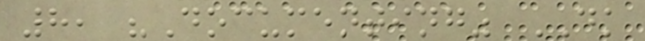8, "Documenting" DK
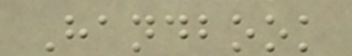Handbook
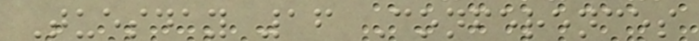Tuesday 16 Conferences
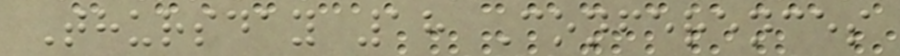Thursday 18 Conferences
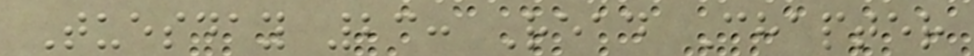Tuesday 23: Read Chapter
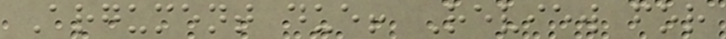Argument due! Review for
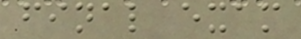final exam
